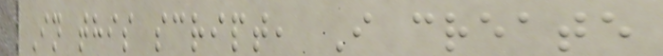In this script, I create
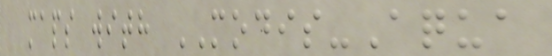maps with MODIS-Aqua
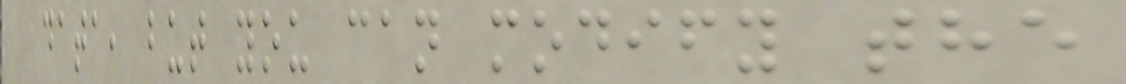data, but you can modify the
